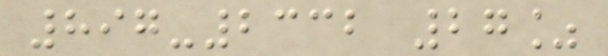897-2332 27%
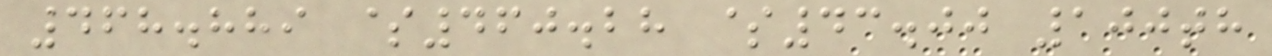468.889 $460.28 $43.00 100th
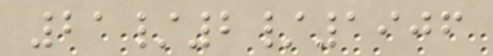21/2/1906
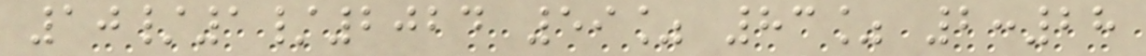10/1/2024 59% 83% 2:28
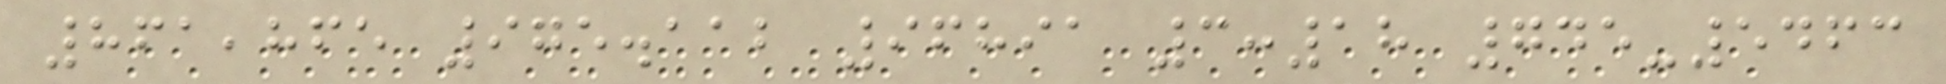861,865 975.112 96891 3:18 745-5463
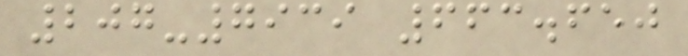207-7939 663.650
